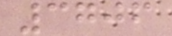3706
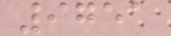9751
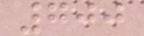700
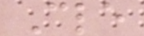Cle
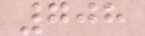708
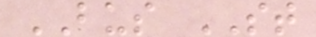BUS ST
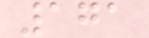171
